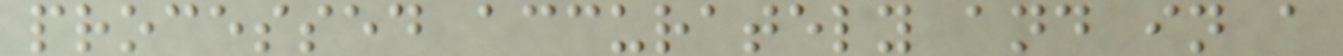processed accurately and in a
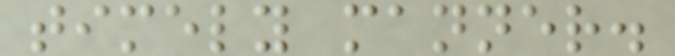timely manner.
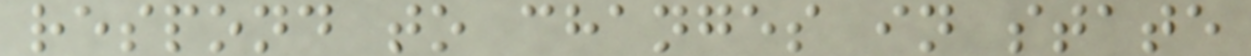respond to changes in state
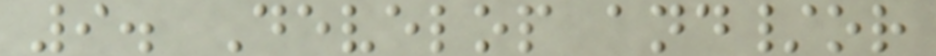9. Develop and/or
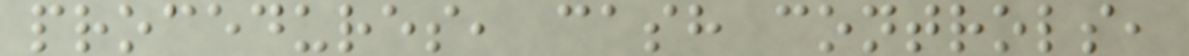procedures, cash controls,
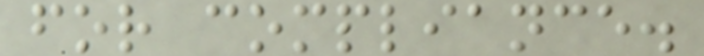for compliance.
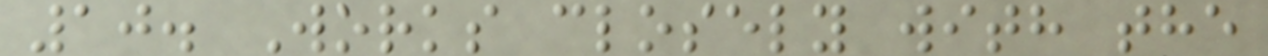10. Works closely with the
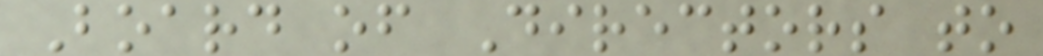Board of Directors to
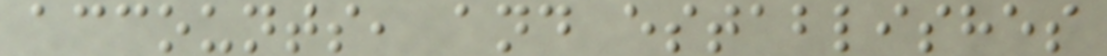accounts, and establishes
